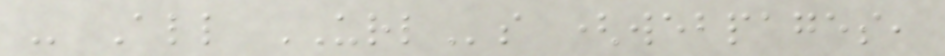- All URLs (webpages,
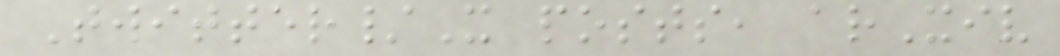Twitter/X posts, arXiv
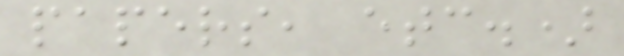papers, etc.)
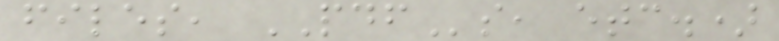files, PDFs, etc.)
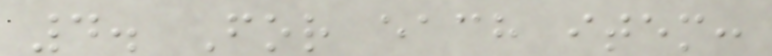4. For each item:
